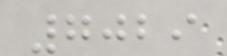7029
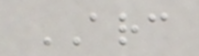ARC
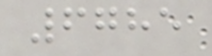6785
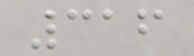316
